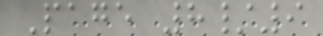Page 8/9
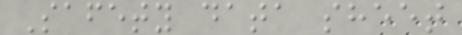Safety data sheet
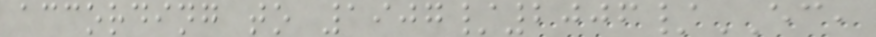according to 1907/2006/EC,
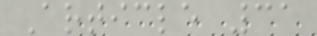Article 31
